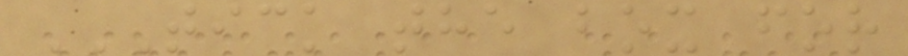TICK THE BOX FOR
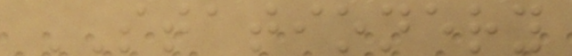STATIONERY
